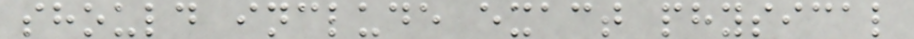should include exact physical
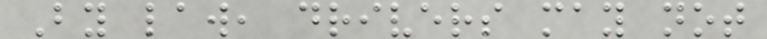By law, drivers may not
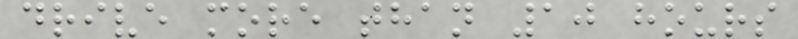drive more than 10 hours
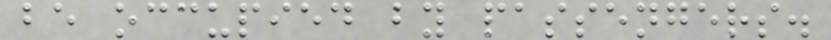be occupied by passengers.
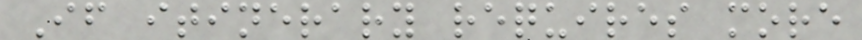If itinerary requires more
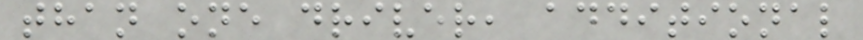than one driver, additional
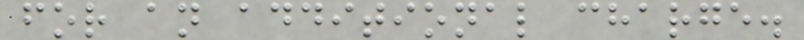for an additional charge.
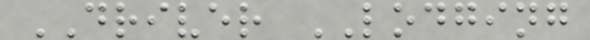DRIVER LODGING
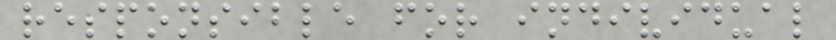responsible for individual
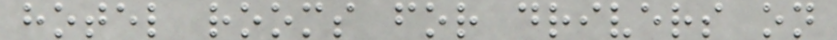hotel rooms for drivers on
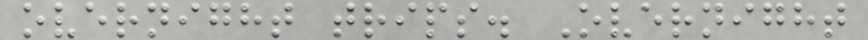overnight trips. Overnight
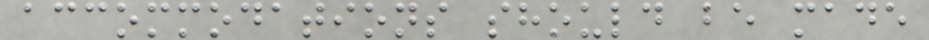accommodations should be made
